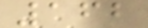162
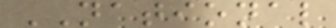NATIONAL
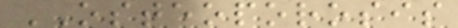OSTEOPOROSIS
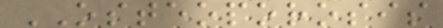OSTEOPOROSIS
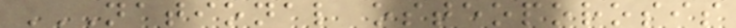NATIONAL OSTEOPOROSIS
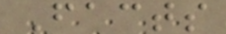Facts
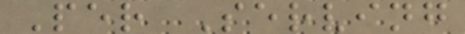Per Serving
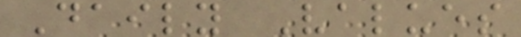Daily Values
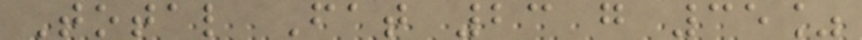Total Fat 23 g 35%
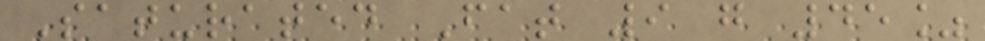Saturated Fat 9 g 45%
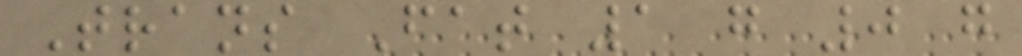Trans Fat 1 g 0 g
